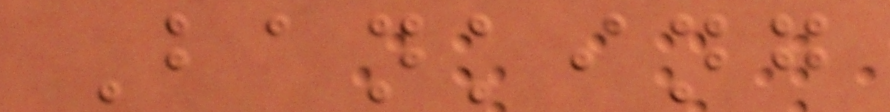Banking
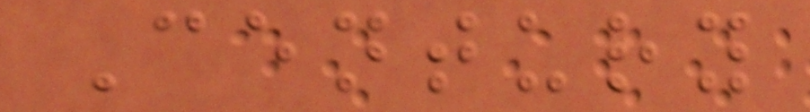Century
